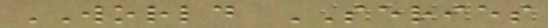WORLD SERIES
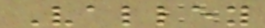Valley
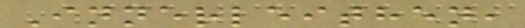Innerleithen,
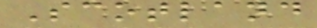Scotland
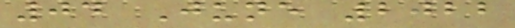04 June 2022
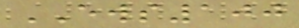EWS100
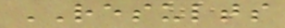RESULTS
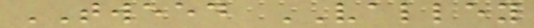TWEED VALLEY
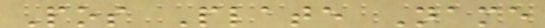Pos Plate Name
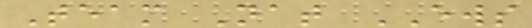Team Nat EWS
